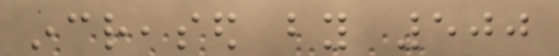increased by 500
